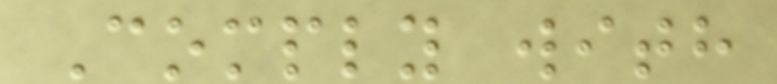Comply with
